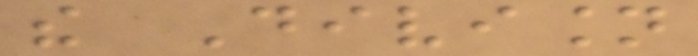the Division
